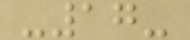-17-
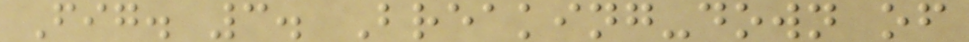Fig. 3. Breaking-down of
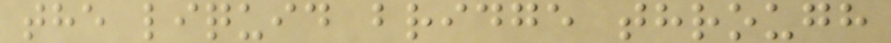the liquid bridge through
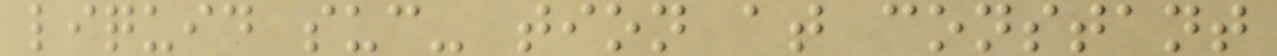liquid suc- tion at constant
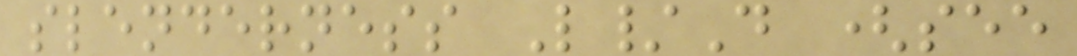slenderness L/D (see
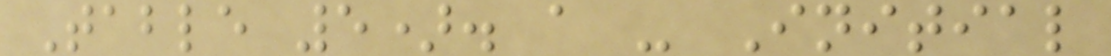Table 5). a - Initial
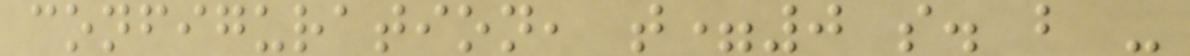configuration, t=0 s. b -
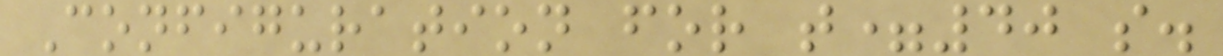Configuration for t=40 s.
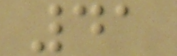41
